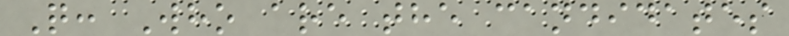Q: Who are the candidates
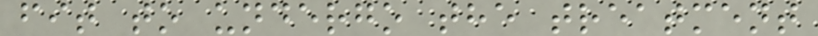fit to undergo the treatment
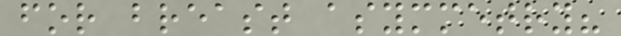for breast asymmetry?
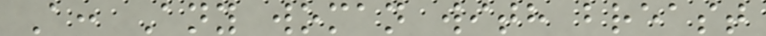A: Any woman with breast
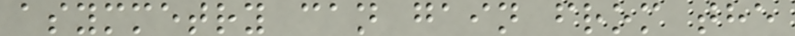asymmetry can gain from the
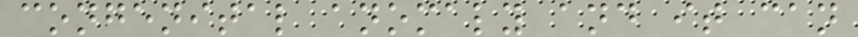congenital anomaly and it can
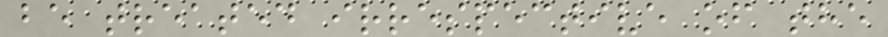be treated irrespective of the
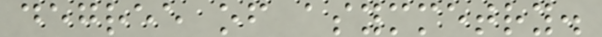degree of asymmetry.
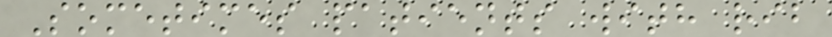Sometimes patients with rib
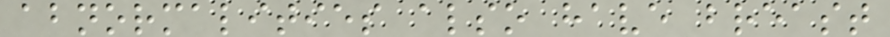abnormalities also have breast
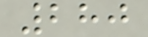280
